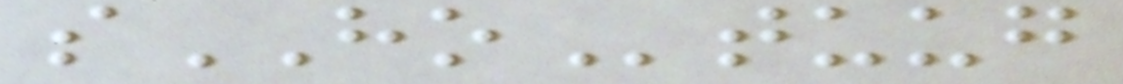sHOtuug
